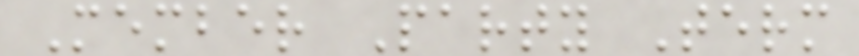Member Party Term
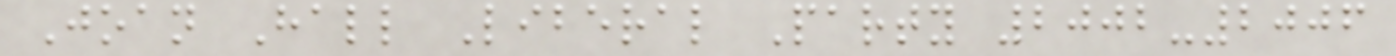Joan Hall Liberal Party 2002-2006
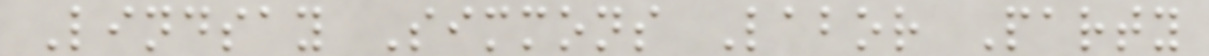Lindsay Simmons Labor Party
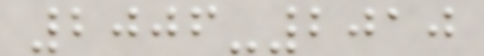2006-2010
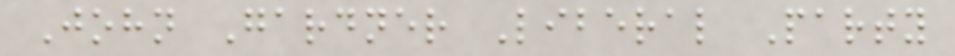John Gardner Liberal Party
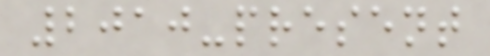2010-present
